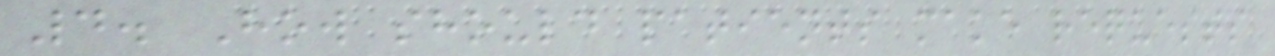4. How should patients make requests
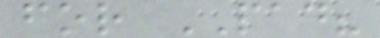for PAD?
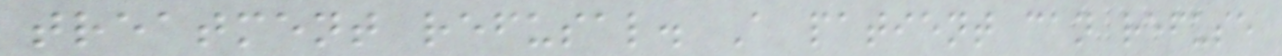treatment refusal. A patient can refuse
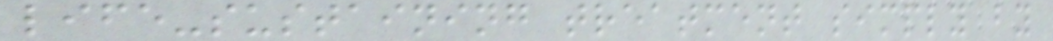life-sustaining treatment simply by
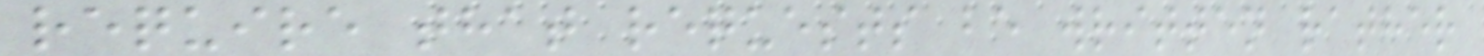require that requests be written rather
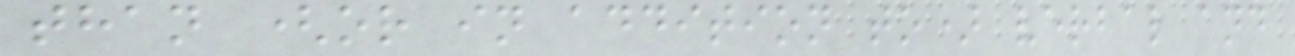than (or in addition to) verbal and
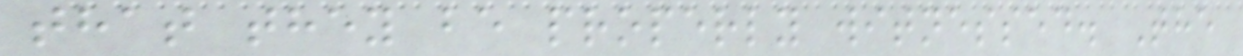that they be properly witnessed. The
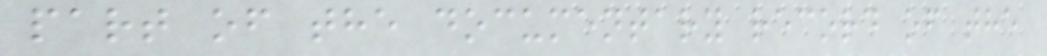part of the documentary record of the
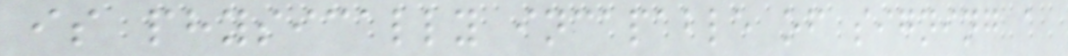is physically incapable of signing a
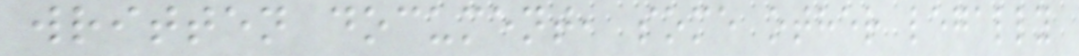written document, some other legally
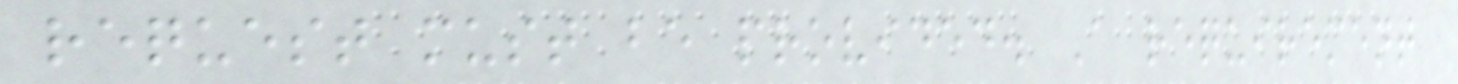request must be provided. A requirement
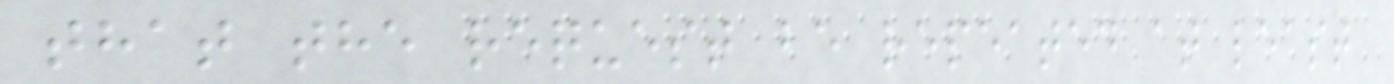that the request be repeated at least
